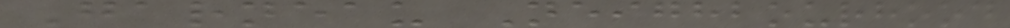Garneau Neighbourhood
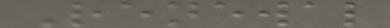Renewal
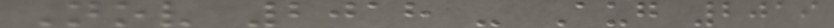Nov 2018 - Aug 2019
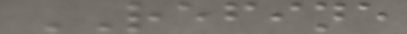REFINE
